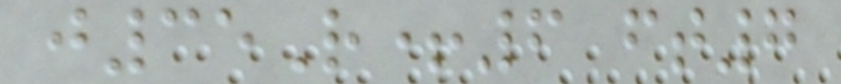j35R+6 ft7
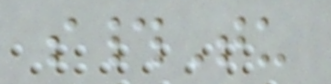s#Tu
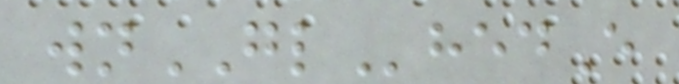wnGLhedE
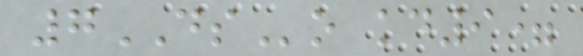7DSo kd9=
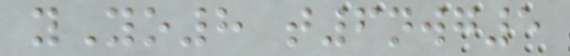yYo8 t6nwg5
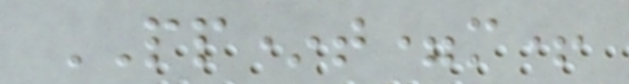PP*t=m+
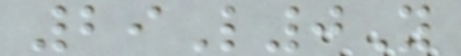29L0Y
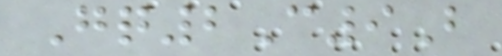Gq2C9B
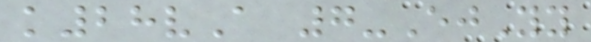k28vA 7-EjYy
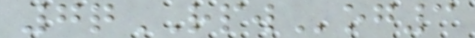7qRPWog3
